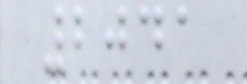2041
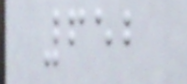652
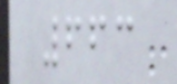663
